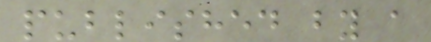published by a
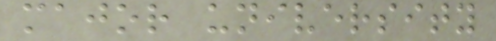major university
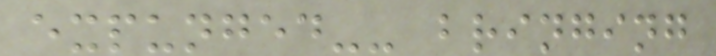expunged-- bringing
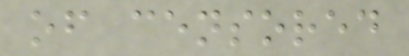of censored
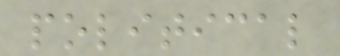political
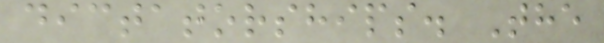dictatorships. The
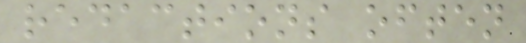redactions often
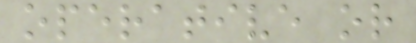operative or
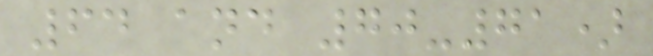64 and 70-71)
